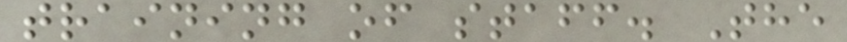training of staff. The
